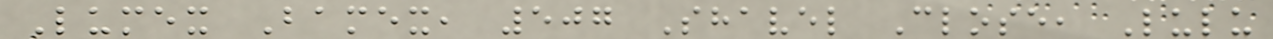Lumex Bamex, 507 Shavel Close, Lulu
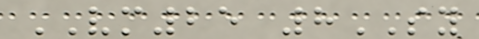VM25 8SY
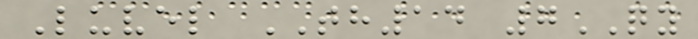Luvel TH14 7QY
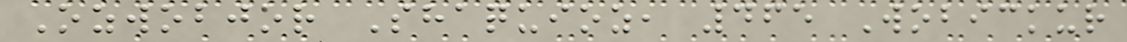Ozwobjor Shaquioz, 465 Wobickur
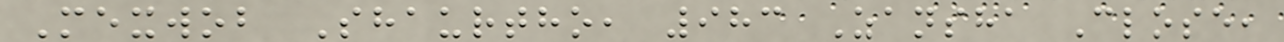Mexwob Shaurtho, 983 Zansha Close,
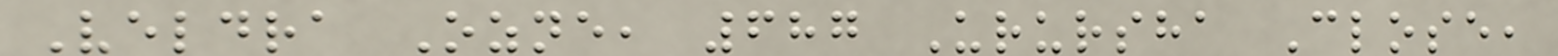Veldra Ozne, 687 Urursha Close,
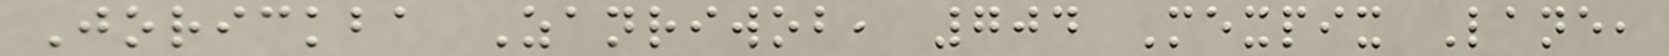Jorickba Zanriwob, 704 Mexpix Lane,
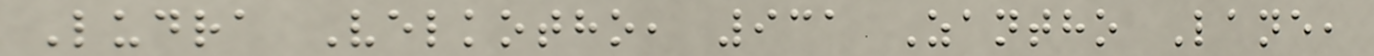Ludra Velkotho, 931 Zantho Lane,
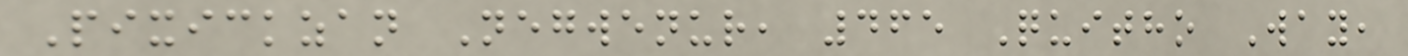Pixickzan Negwenur, 465 Quitho Way,
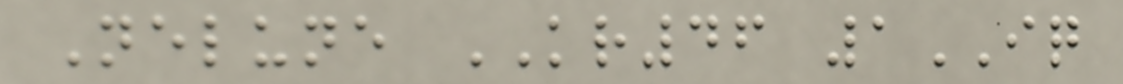Nelune KR46 1IQ
